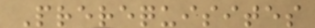Prerequisites
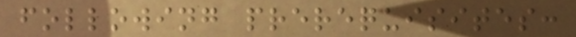following prerequisites:
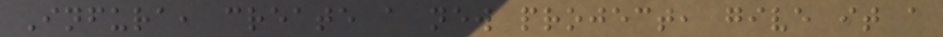Infura, create a new project, give it a
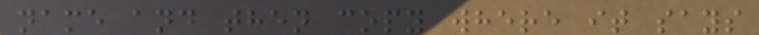name and then copy where it says
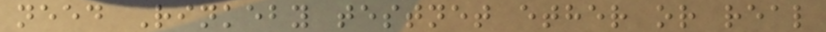need Rinkeby testnet ether or real
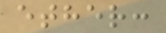ether:
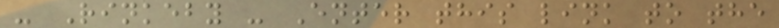- Rinkeby - Enter this link to the
